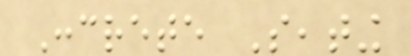Concrete Seating
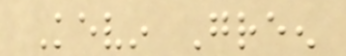Kevin Green
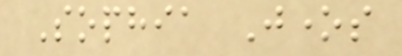Sophia Jones
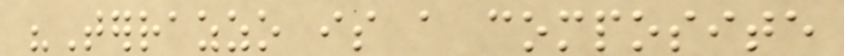"Terrazzo is a composite
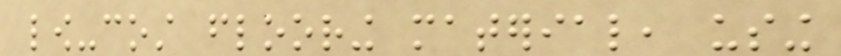low-cost flooring material, using
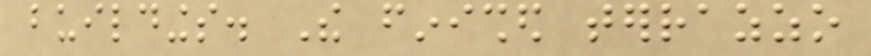buildings. The finished terrazzo
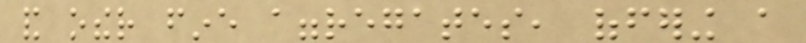and other fine aggregates, offering a
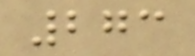273
